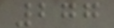277
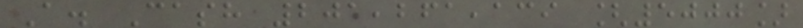A. Cash 201,261,139 [5000]
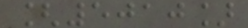[5010]
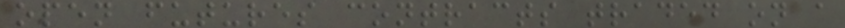open futures contracts traded on a
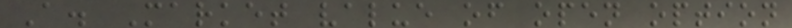A. Market value of open option
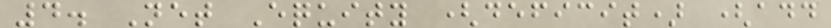4. Net Equity (deficit) (add
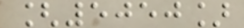[5050]
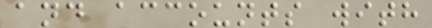and accounts with
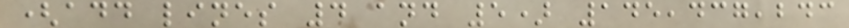(add lines 4 and 5) 145,437,243
